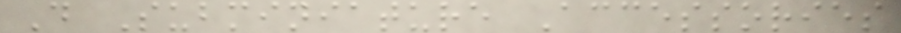D Subminiature Accessories
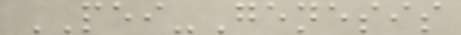PEI-Genesis
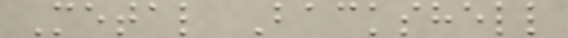Metal Backshell
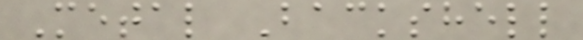Metal Backshell
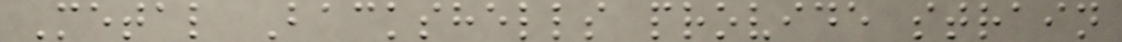Metal Backshells provide strain
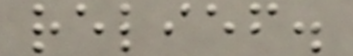relief.
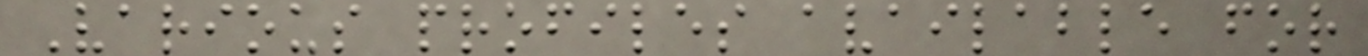Various profiles available for
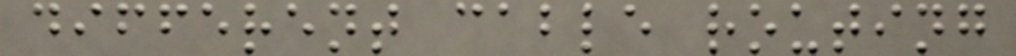different cable routing
